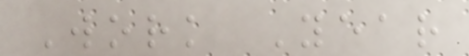Work Year
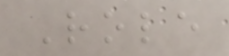Role
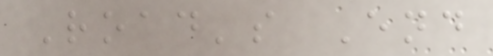Road's End
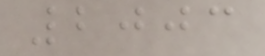2003
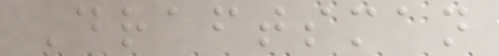Draftsman
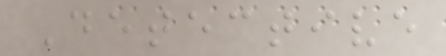Detective
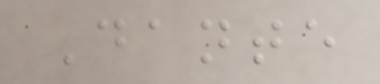Dante
